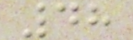48
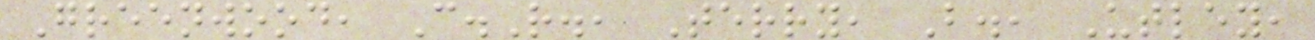Greenwood, C.R., Terry, B., Utley,
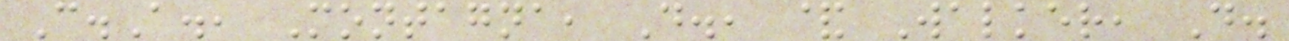C.A., Montagna, D., & Walker, D.
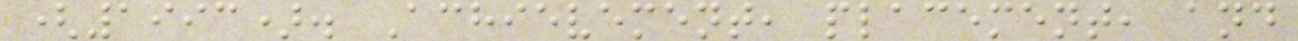(1993). Achievement, placement, and
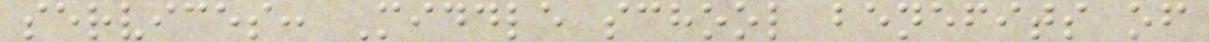services: Middle school benefits of
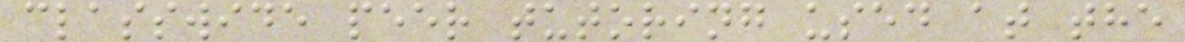classwide peer tutoring used at the
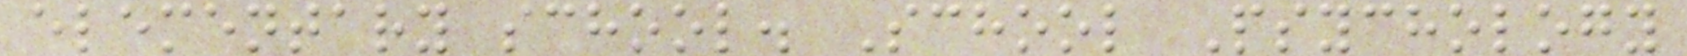elementary school. School Psychology
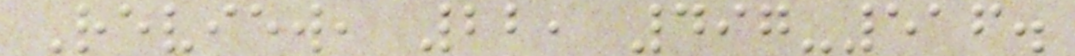Review, 22, 497-516.
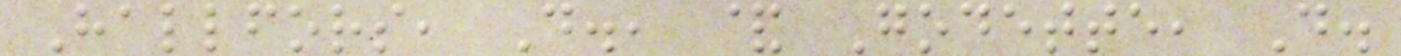Hallfors, D., & Godette, D.
